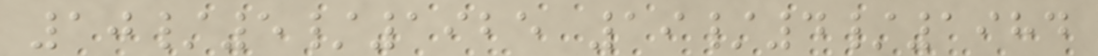10/5/1925 19/4/1984
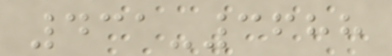431-3688
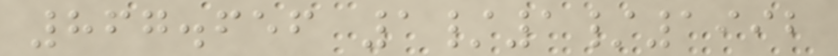867.656 1/1/1992
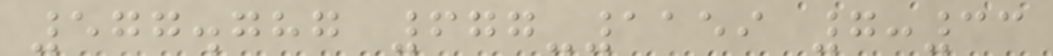577.787 677-1159 7:33
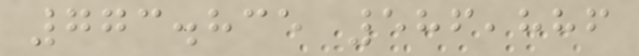773.835 586,886
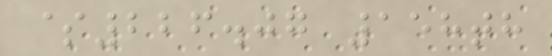$226.07 158th
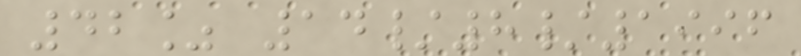42% 14/8/1996
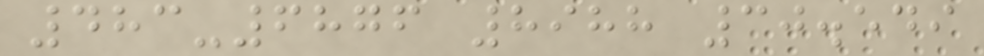483-6876 8988 30.549
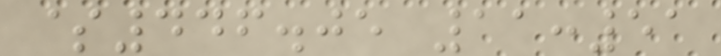$446.05 11:51
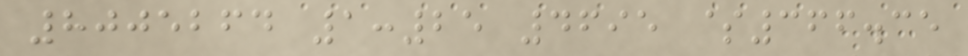8005264 1:25 4695 $366.35
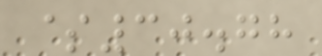$30.78
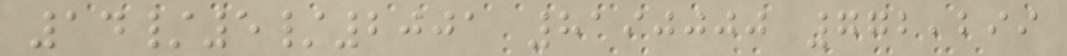14/5/2001 8190000 772,299
